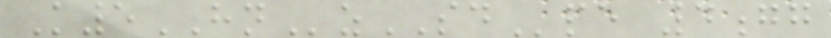K5HNzSDpe 4gg
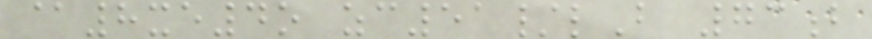@8xe4o zc51/lB 73b
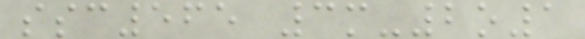ssc565 3m-2o1
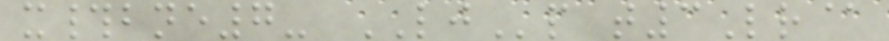x#bne7- LJp t3Lr@
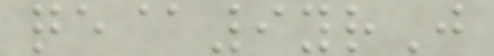qe@9yrJ
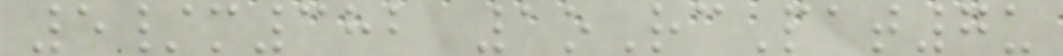5/m382 1oRcPat7u
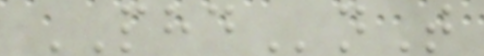PHDnT
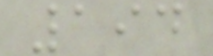194
